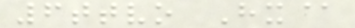6ttvo Hx@
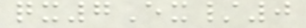qx7Ex/0
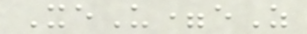XeU=eZ
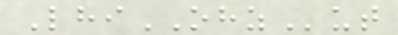LhiOHZut
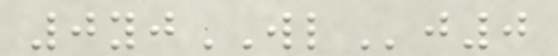0yjWLj0
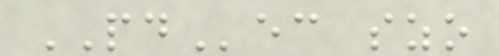PDec szo
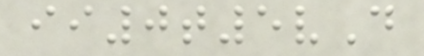ii0t5vD
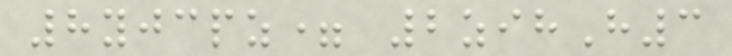8yjcpz= 2zihH3
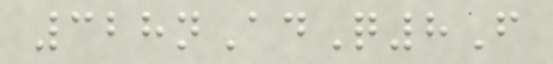328nAdQ8F
